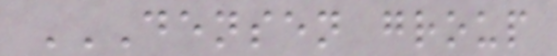DENSEN GROUP
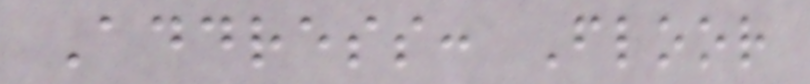Address: Floor
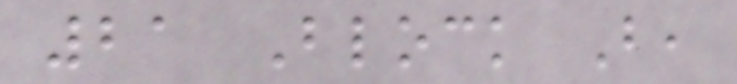21 Block B,
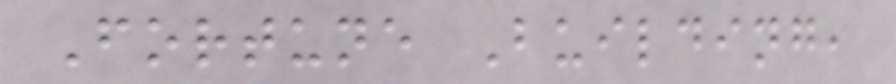Fortune Building,
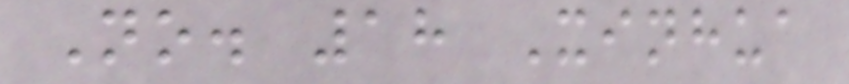No. 18 Xinhua
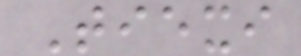Tiexi
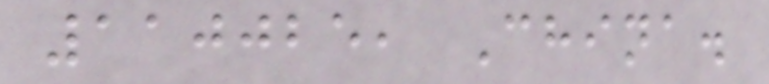110025, China.
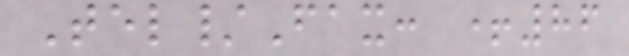Tel/Fax: +86
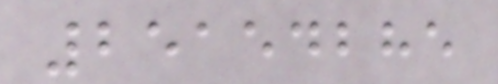25154285
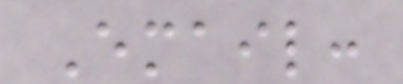Email:
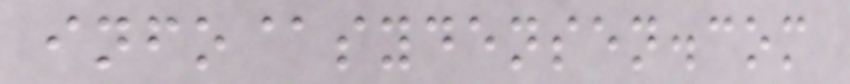info@sydensen.com
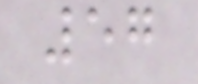57
